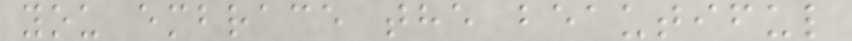you embrace the beautiful
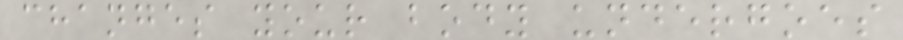changes your body undergoes
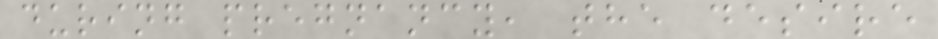during pregnancy, the desire
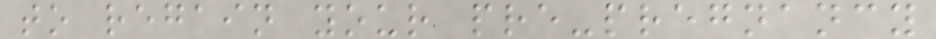to regain your pre-pregnancy
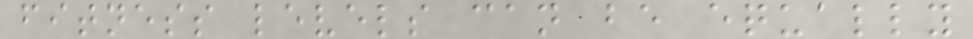fitness levels can be equally
